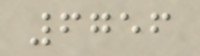6756
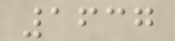1637
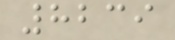8239
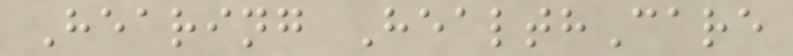Hearing HealthCare
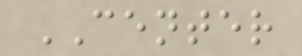CENTER
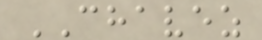CHAVEZ
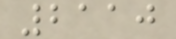2110
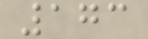173
